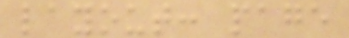layout: page
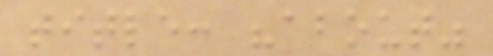title: "about"
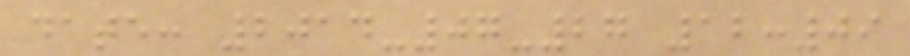date: 2014-07-27 12:09
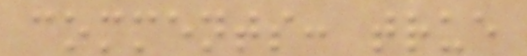comments: true
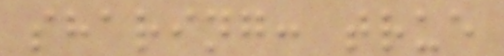sharing: true
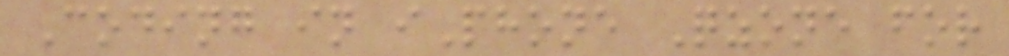Coding in iPhone Qzone for
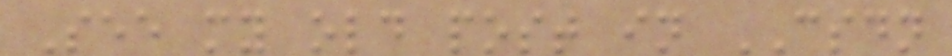See my old post in CSDN
